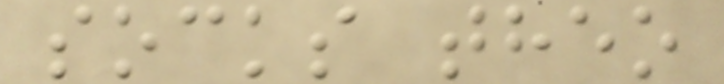socks theo
